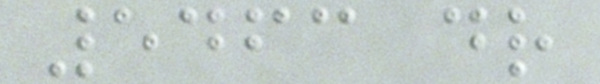5463 dr
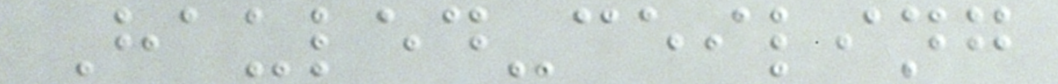Hauled-ceiling
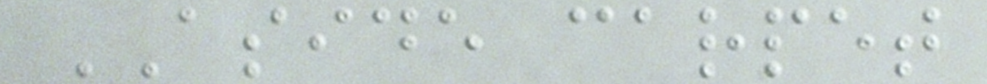ASIDE carpet
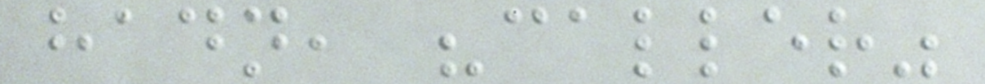hadn, "caller"
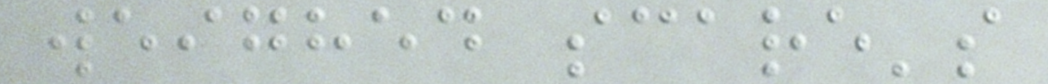weighed scare's
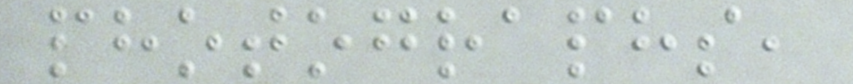photographs,
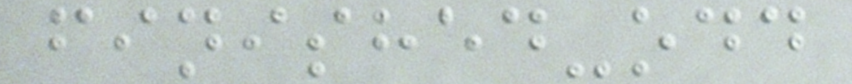finished-odd
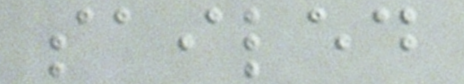sailed
